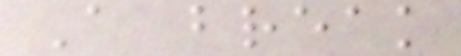A break
